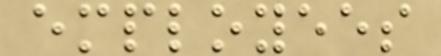employees
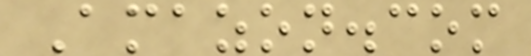Amazon.com
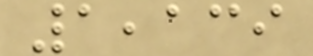1,139
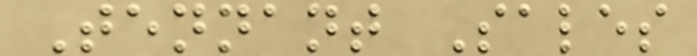Tennant Sales
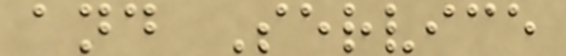and Service
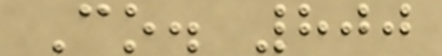Co. 800
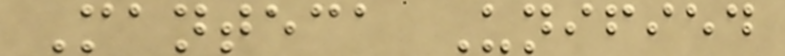Manteca Unified
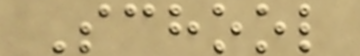School
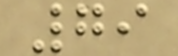79
